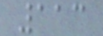113
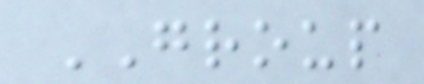GROUP
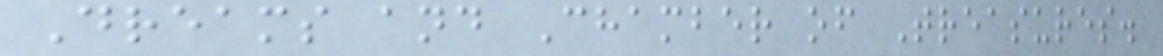Dreams and Chamber of Treasures.
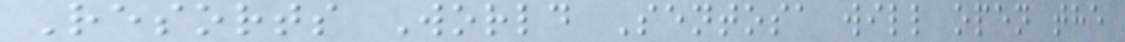Resorts World Sentosa will open the
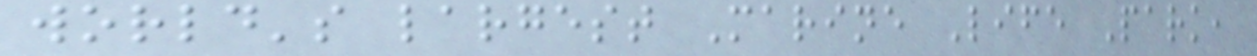world's largest Marine Life Park,
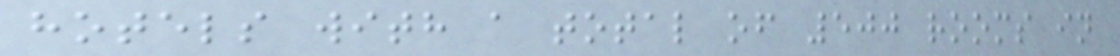hotels with a total of 500 rooms in
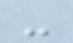-
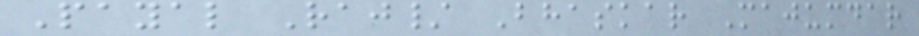Payal Raj/ Bhaskar Majumdar
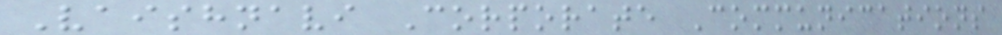Vaishnavi Corporate Communications
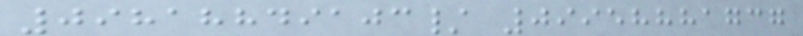09818849103/ 09958881737
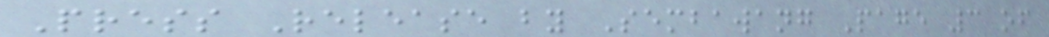Press Release by Sembawang Page 3 of
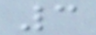3
